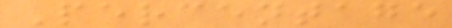Percentage
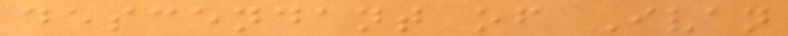descendant of Ivan
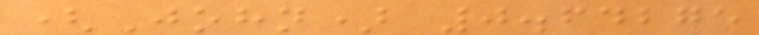(John) 0.64275
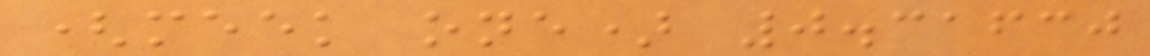(meek one) 0.31630
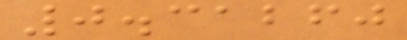0.31260
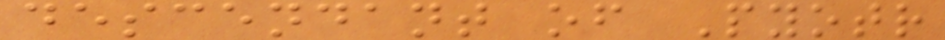descendant of Pyotr
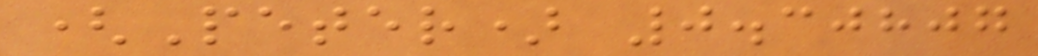(Peter) 0.30807
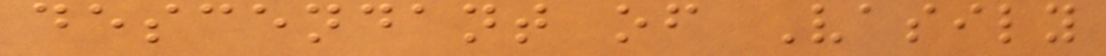descendant of Vasily
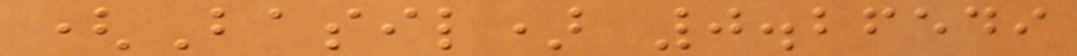(Basil) 0.26549
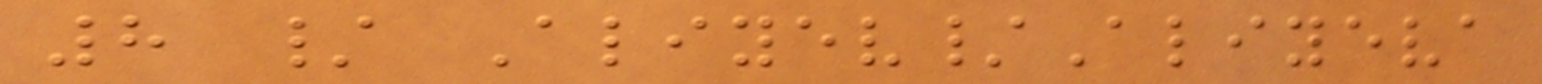8 / Aliyev/Aliyeva
